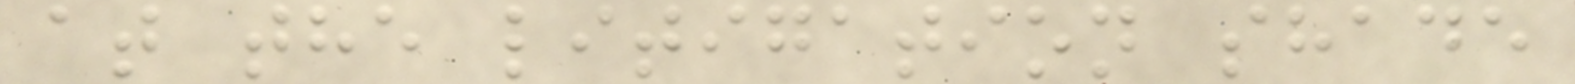at the litigation shade
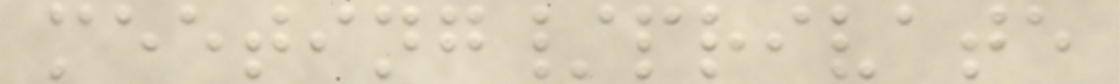meeting/private
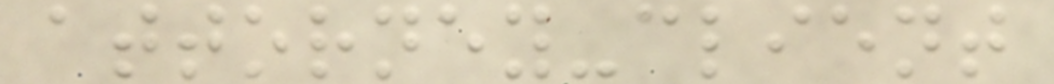attorney-client
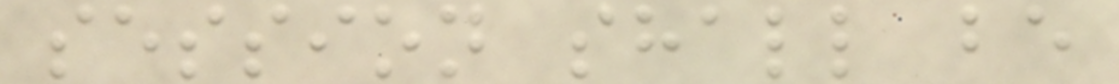session shall be
